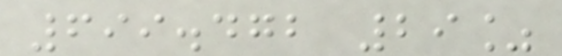699.472 29%
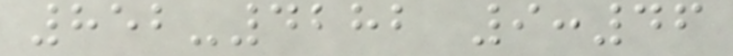852-4282 9:46
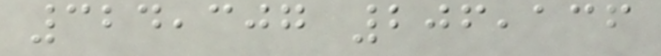324,307 206,136
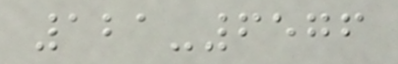121-6576
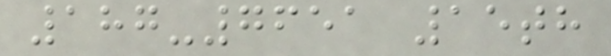187-7651 15th
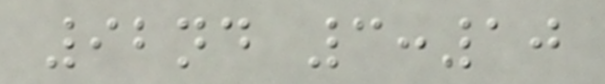92nd 3:10
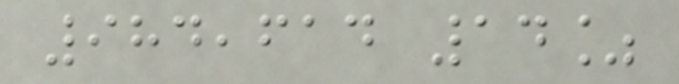984,614 14%
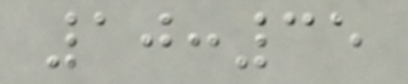10:35
